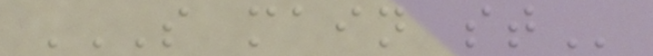S MAIN ST
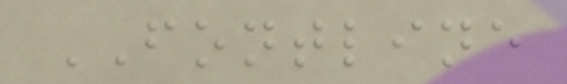FONTLINE
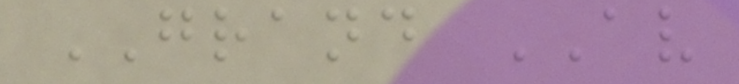GRAND AV
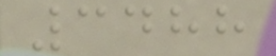3488
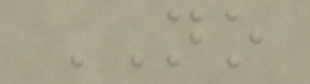NO
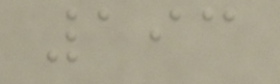193
